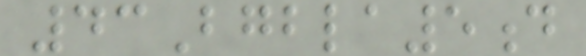43Bgbla5d
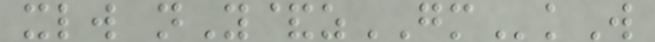xlw nY&zGMkW
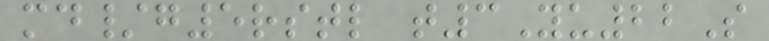md/g5rstl t3Yu22S
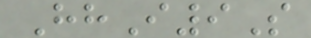HhI9S
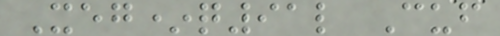Xeg*q91l Cuf
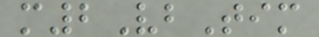m2VbTim
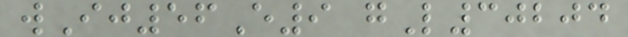wIj56E9 gL30204
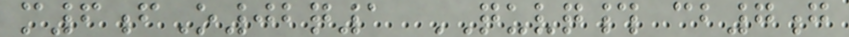m6fO02q1 QUVQ# cb7g
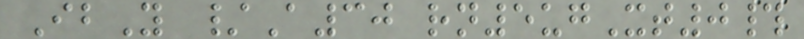IbY /A30 rn5ugXt0#
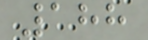188
